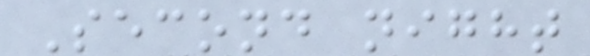Second night
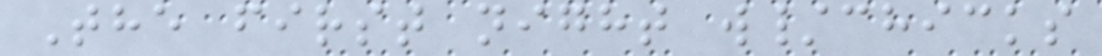The first night w/chicks
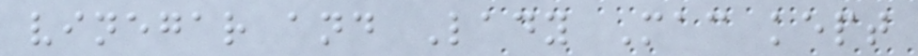vinegar and Lady Mac kept
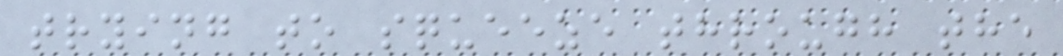trying to squeeze through the
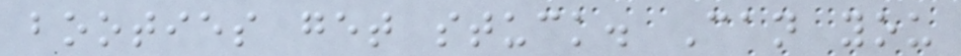booties get stuck. Can you
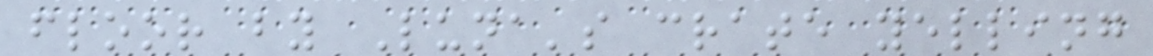floor by Luna's crate yelling
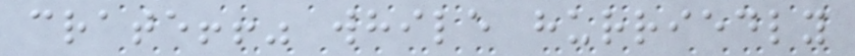crate!!" while hurriedly
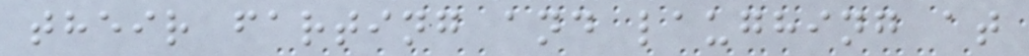their farting and laughing at
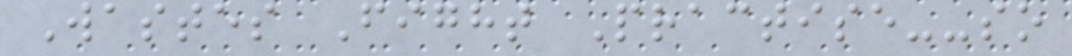Wastes Fight Practise--so
